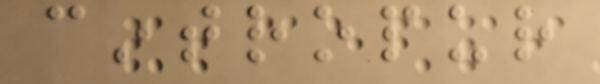cintropur
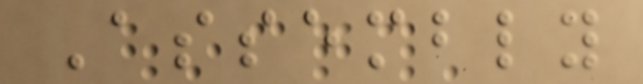Assembly
